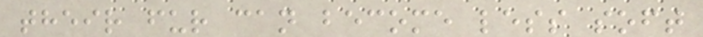their fur can become less soft
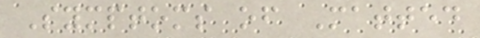Symptoms of Matted
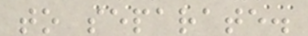to separate.
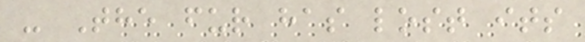- The fur has lost its
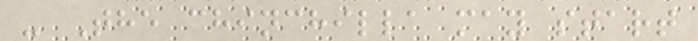- The chinchilla may start
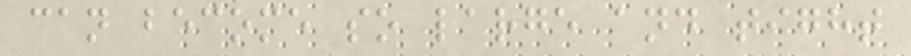can become so large and tight
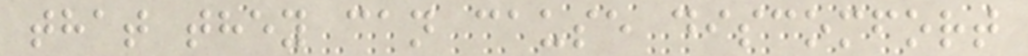that they can cause discomfort
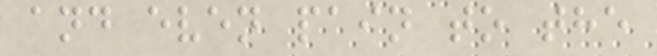and even pain to the
